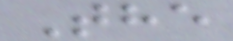The
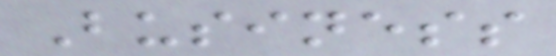Business
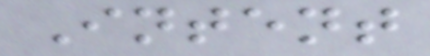Intent
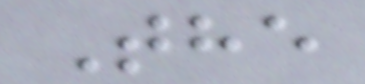The
